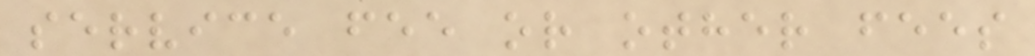service fee or other fees
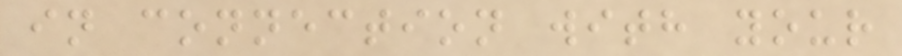in connection with your
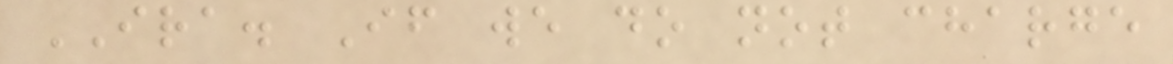IRA. If we do not charge
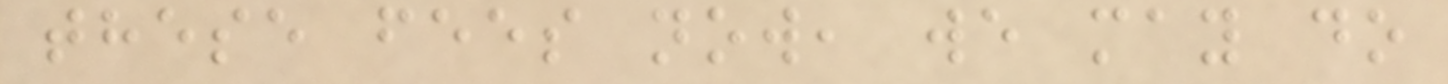these fees now, we may do
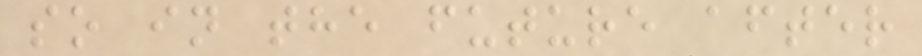so in the future after
